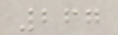267
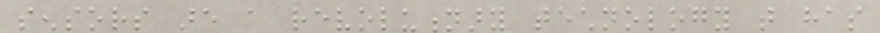sensors are a revolutionary technology that has
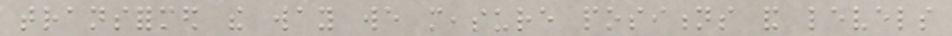transformed the way we measure positions and levels
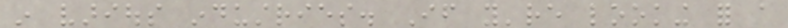in various industries. If you're looking for a
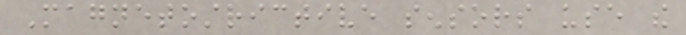Magnetostrictive sensors use the
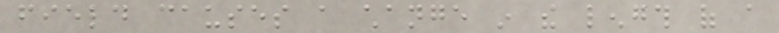field causes a change in the length of a
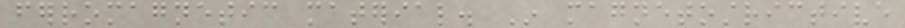ferromagnetic material. In magnetostrictive
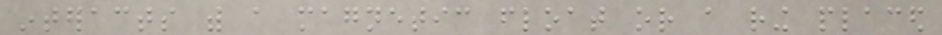interacts with a magnetic float or a ring placed
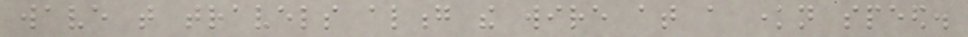wave that travels along the wire at a known speed.
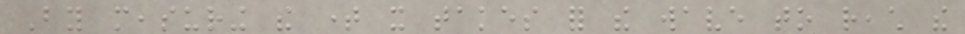By measuring the time it takes for the wave to reach the
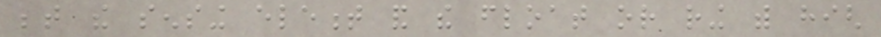between the sensing element and the float or ring with high
